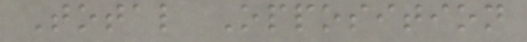Total Opposition
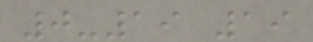0-19 19
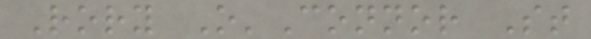Rory O'Connor St
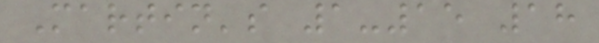Martin's 1-15 18
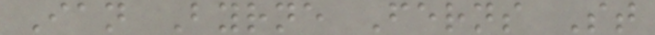Ian Byrne Ferns St
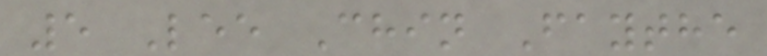5 Lee Chin Faythe
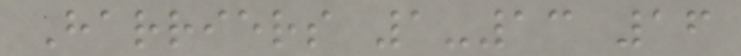Harriers 1-13 16
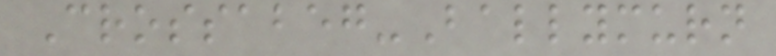Crossabeg-Ballymurn
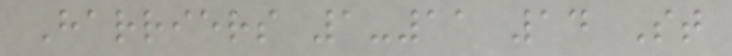Harriers 1-11 14 St
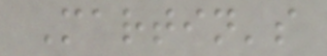Martin's
